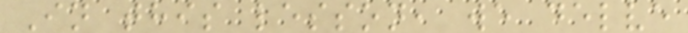In this lesson, we delve
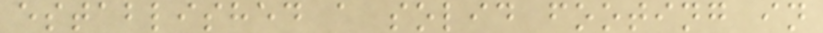established a solid footing in
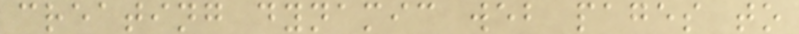creating dynamic web pages to
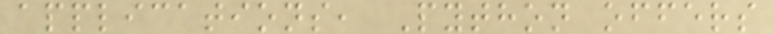applications, Python offers
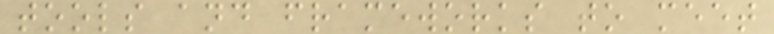tools and frameworks to meet
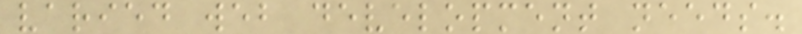varied web development needs.
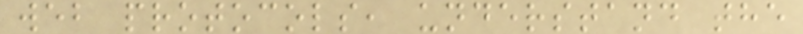web protocols, understand the
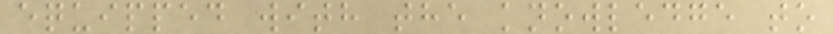equipped with the knowledge to
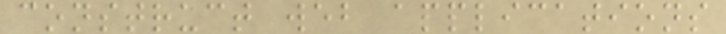construct web applications
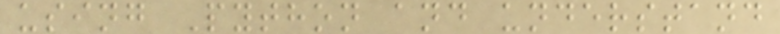using Python and understand
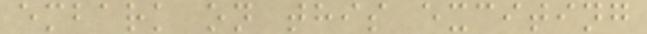embark on this exciting
